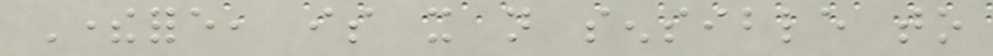Therefore, is it not sensible to
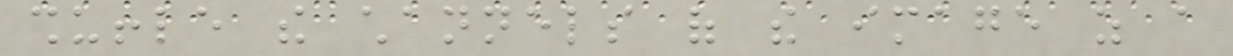shuffle the channels of the image as a
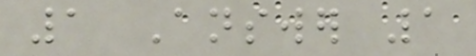1 Answer 1
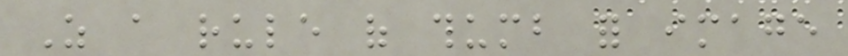As a rule of thumb for image
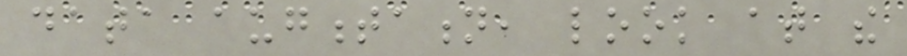data augmentation, look at the
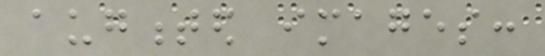augmented images:
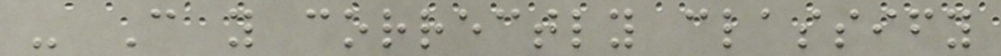- Can you correctly classify
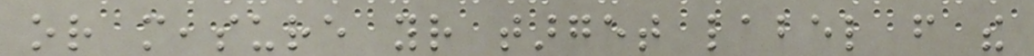or measure your target label from the
